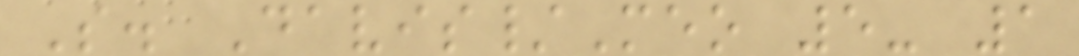S. Davis/Meo 5- 1
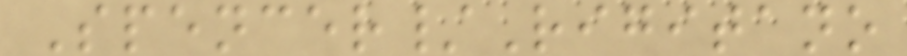Spencer/Rigitano
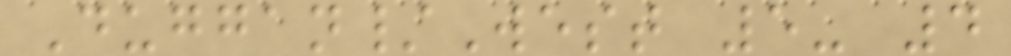Duggan/West 5- 4
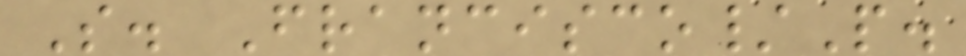S. Francisco/P.
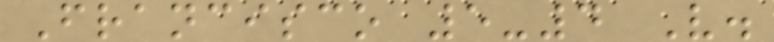Francisco 5-4 V.
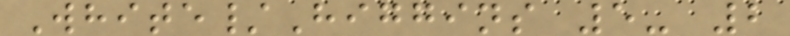White/Higgins 5- 2
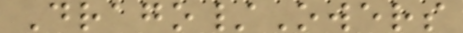Drago/Owers
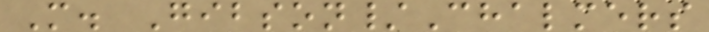M. Gibson/Chalmers
